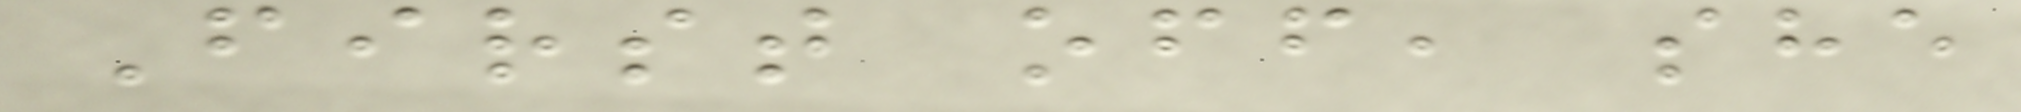First off, she
